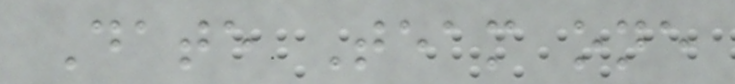Date Team one
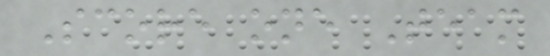Score one Team
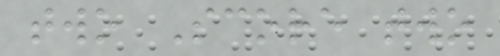two Score two
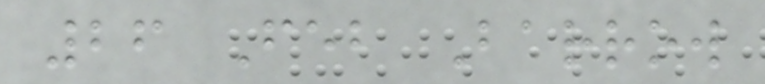26 Feb Barrow
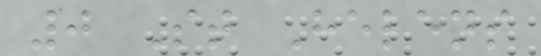0 St Helens
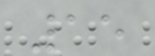15
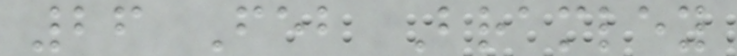26 Feb Bramley
